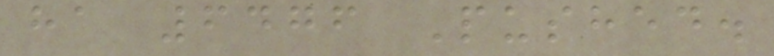ha 6476 Pushed.
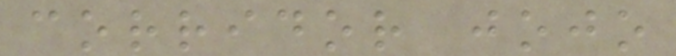corridor jojo
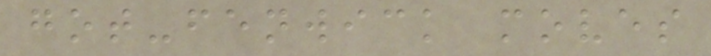got-fenwick moves
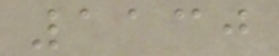1130
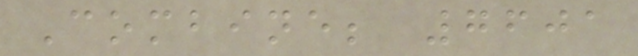Combine; 7601
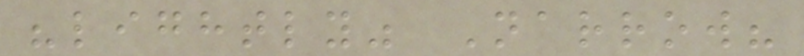"lightly" Narrow?
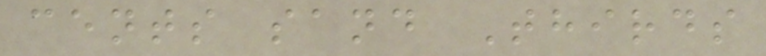cents sand Thirds
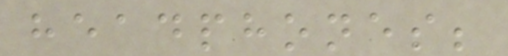headphones;
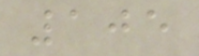105
